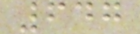647
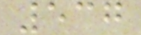537
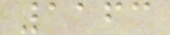1163
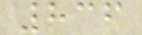836
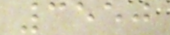3550
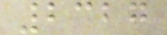2327
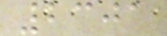2301
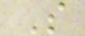S
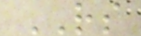RS
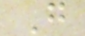G
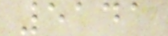5141
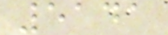5141
